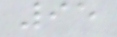95
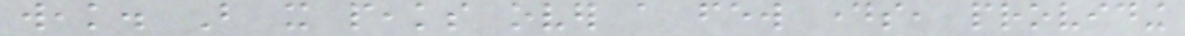weak. But it peaks over a few days, providing
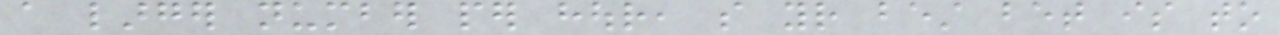a larger number per hour, so your best bet is to
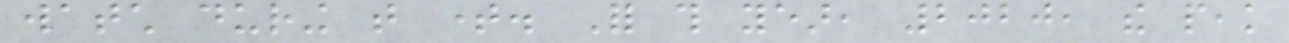watch during that time. For this year, 2020, the peak
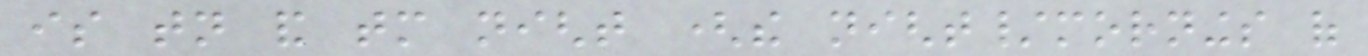is tonight and tomorrow night (the night/mornings of
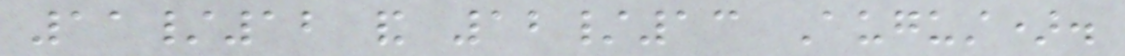11/12 and 12/13 August).
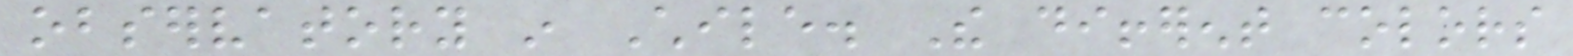observatory in Chile. The different colors
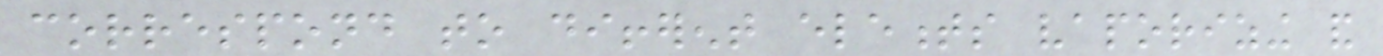correspond to different elements vaporizing and
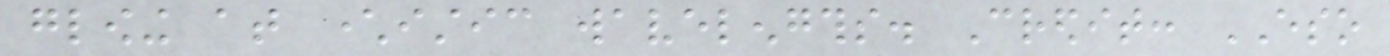glowing at characteristic wavelengths. Credit: ESO
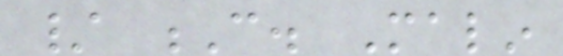/ C. Malin
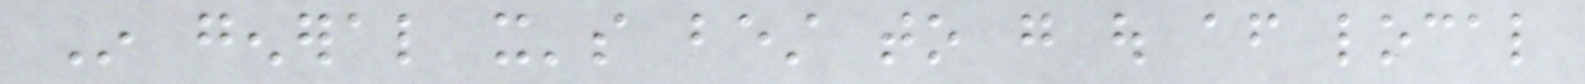In general it's best to go out after local
